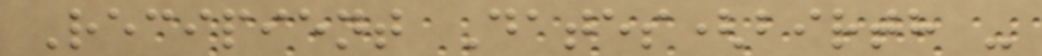Recipient Dates(birth -
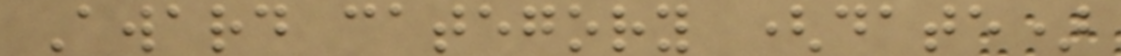Award category (date)
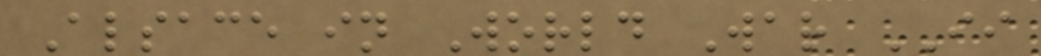Alsace in World War II
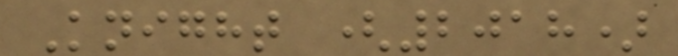Knight (2018)
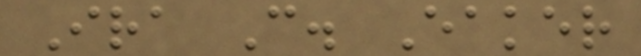Ira C. Eaker
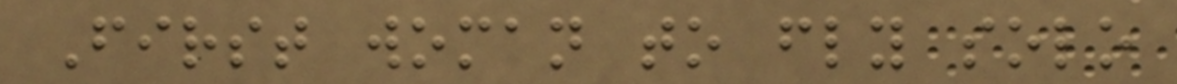First woman to fly solo
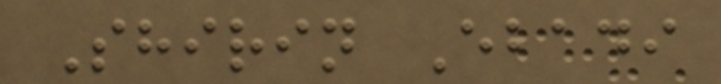Shirin Ebadi
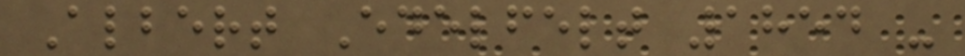Albert Edelfelt 1854 -
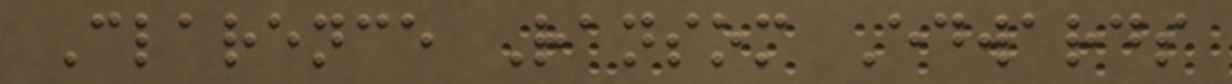Clarence Ransom Edwards
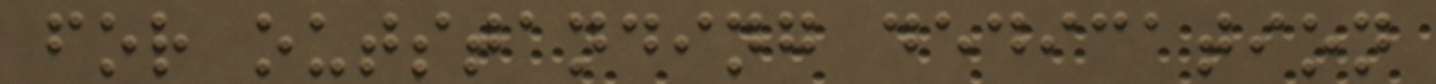for outstanding dedication
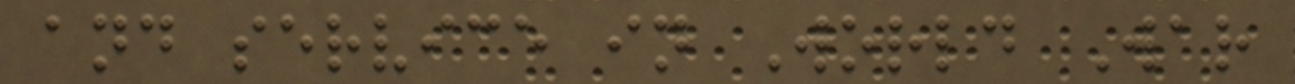and service in World War
